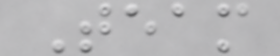Team
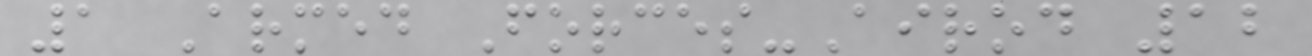1 Armed Forces-Airod 12
